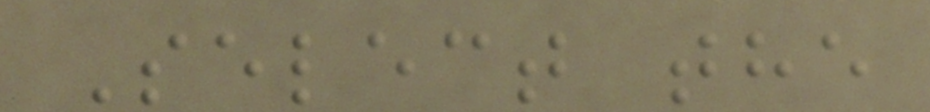Select the
